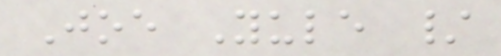Joe Yule /
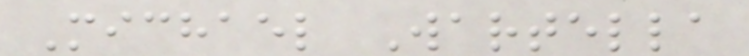Michael Wartella
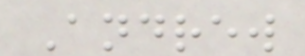Andrew
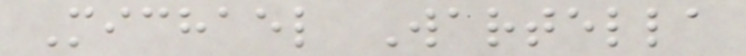Michael Wartella
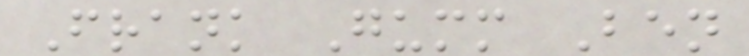Frank Gumm Ben
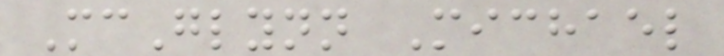McGlynn Michael
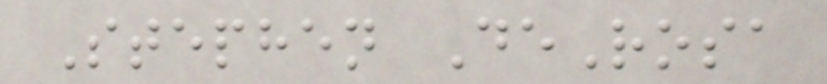Stephen DeRosa
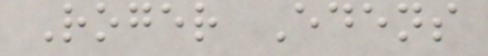Roger Edens
